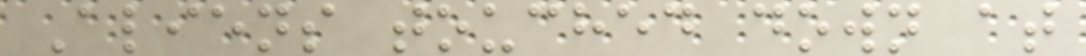Aliens touched down at
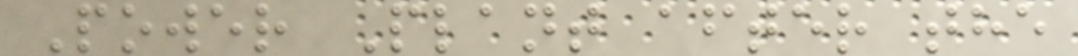Power Plant after the
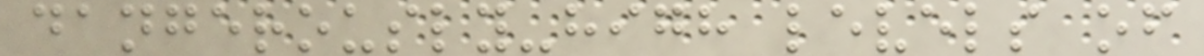dangerously-high levels of
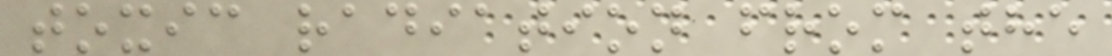toxic radiation from the
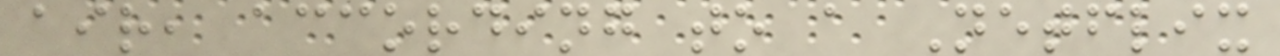air, according to a Netflix
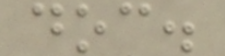doc.
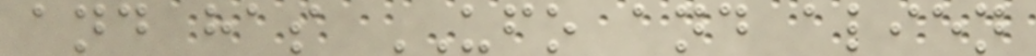and has UFO and alien
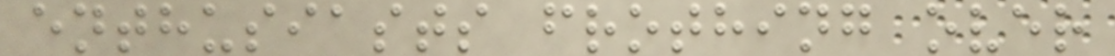enthusiasts frothing over
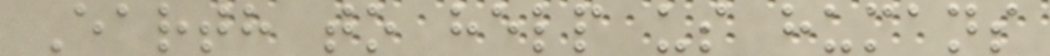Earth to help us humans
